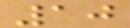10
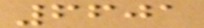6601
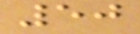50
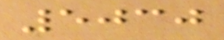5030
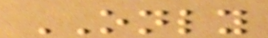ONLY
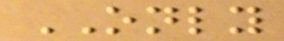ONLY
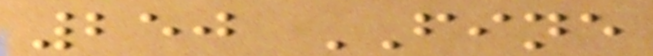250 FINE
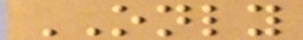ONLY
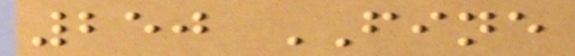250 FINE
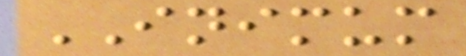INIMUM
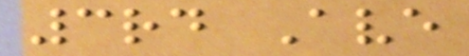3rd Ave
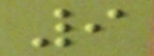9
